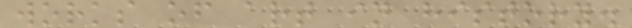works of art in history.
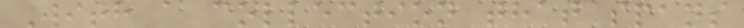With a collection that spans
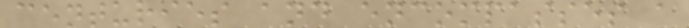centuries and encompasses a
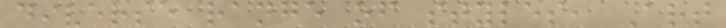diverse range of styles, Art
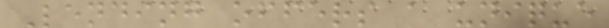Lending offers a unique
